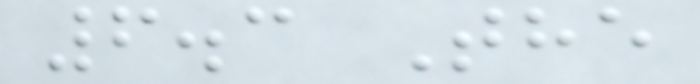6.3 The
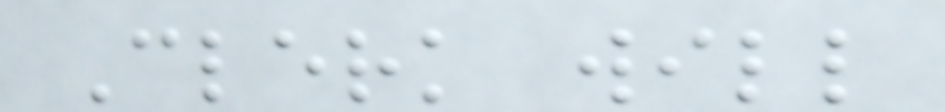Clerk will
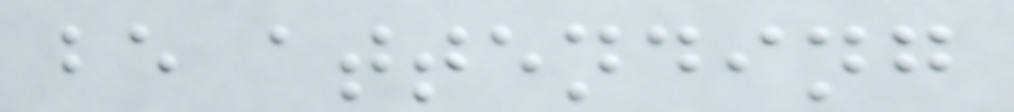be attending
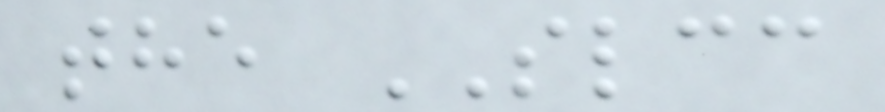the SLCC
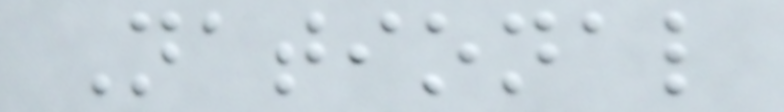National
